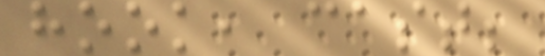hook, cast;
